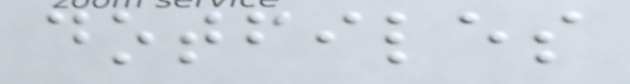dotfiles
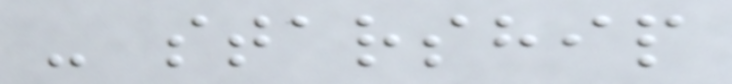- starship
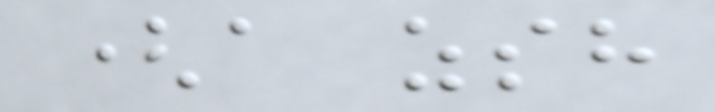(a zsh
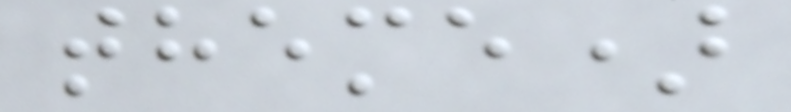theme)
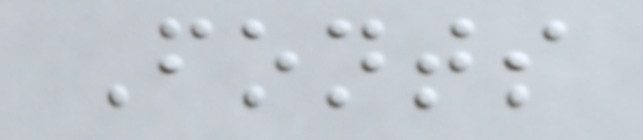Fonts
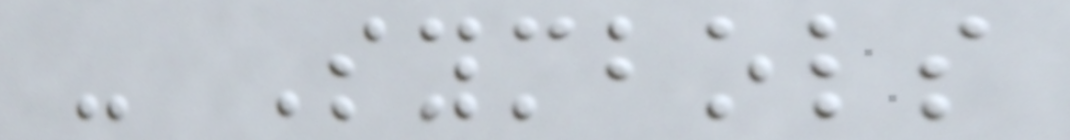- Symbols
